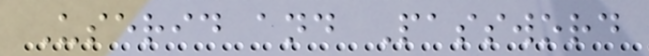Userid and Password
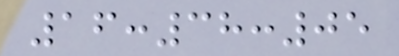16:38:05
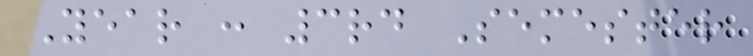Year : 3rd Semester
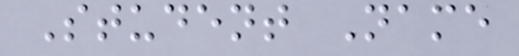Student Name
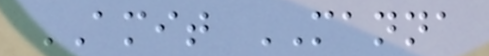AMIT MANNA
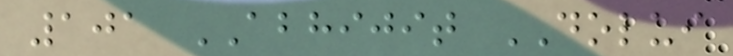101 ABHIJIT DOLUI
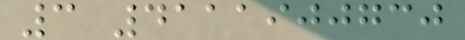3 4111900730
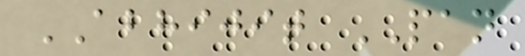ABHIJIT PAN
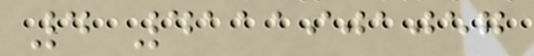4 4111901057
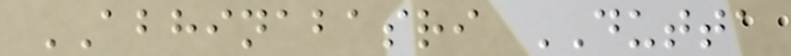ABHINABASRI DUTTA
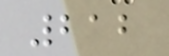212
